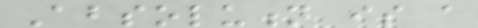Absolution is a
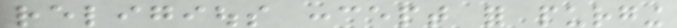religious concept for purging
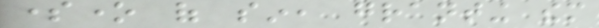someone of sin, granting them
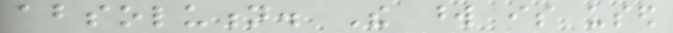absolution. The word is used
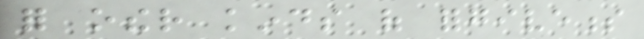for other kinds of forgiveness
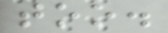too.
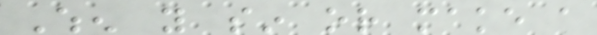When you sin or make a
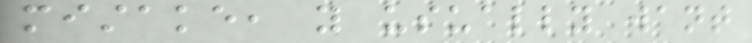mistake, you usually want
